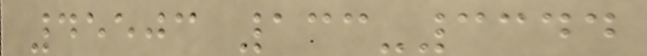45503 133-3344
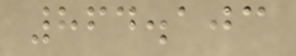864.103
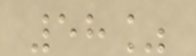58%
